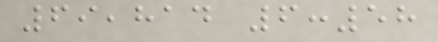69,814 6:58
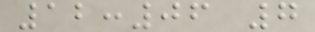12:06 7
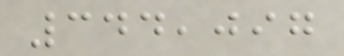344,097
